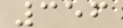356
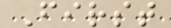First
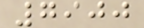7900
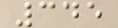345
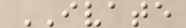IVATE
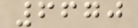6670
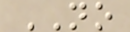NO
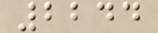2244
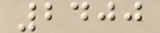2400
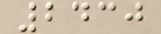2430
